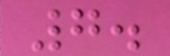7.
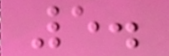5.
